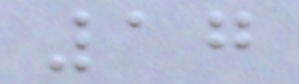17
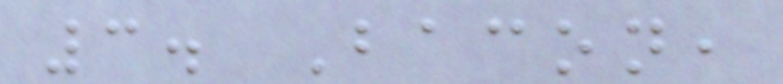3. Bacon,
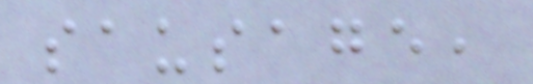sausage,
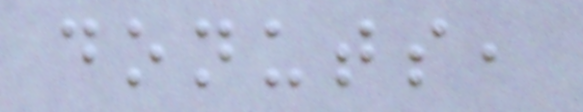donuts,
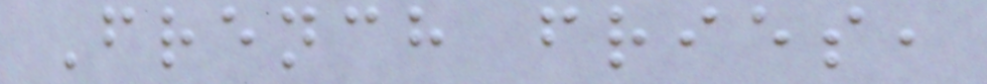French fries,
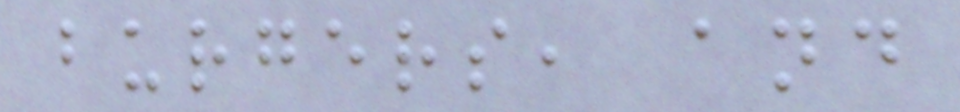burgers, and
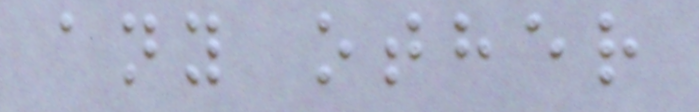any other
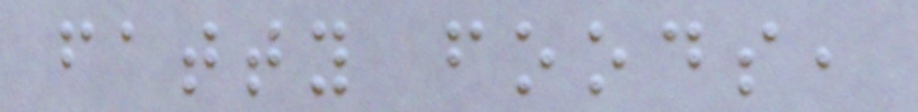fatty foods,
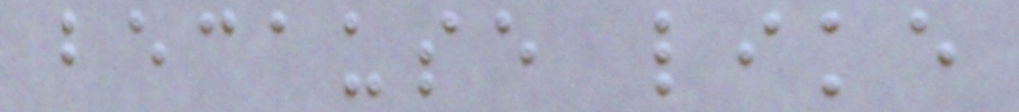because like
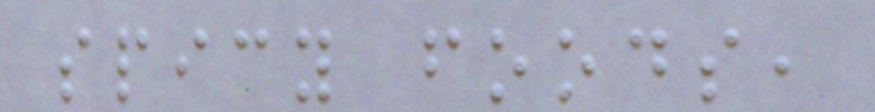spicy foods,
